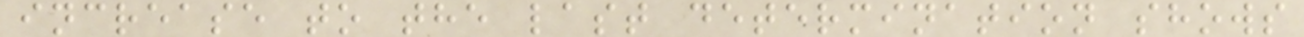increase to the last determination shows
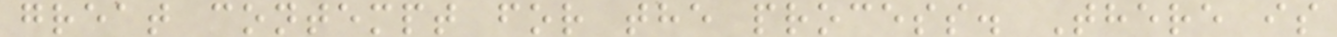great contempt for the process. There is
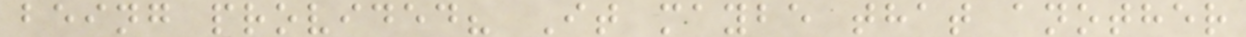being provided? It maybe that another
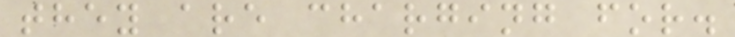they are charging for.
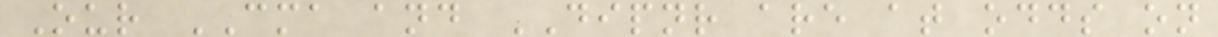Our CMA and DIPNR are at odds on
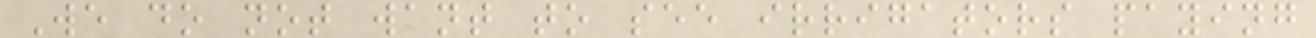We do not want to see irrigators paying
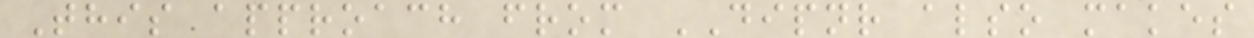This approach from DIPNR also makes
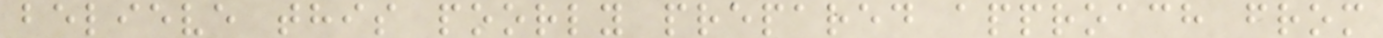believe this poorly prepared approach from
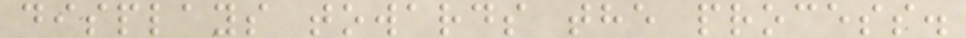displays towards the process.
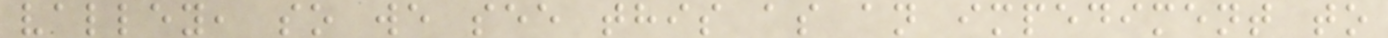valley, so we see this as an impediment to
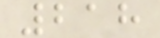218
